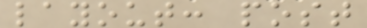layout: post
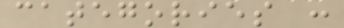categories :
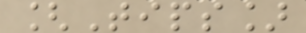[Tips]
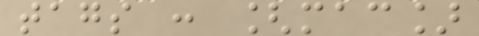tags : [mac]
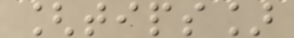[tips]
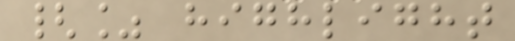{% highlight
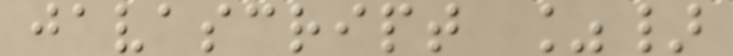javascript %}
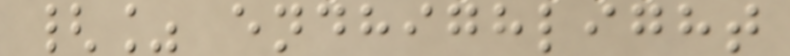{% endhighlight
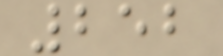252
